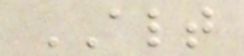ALT
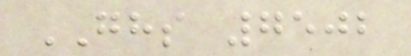GHS 7502
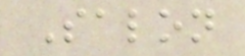Salon
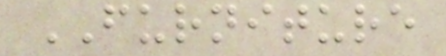FURNITURE
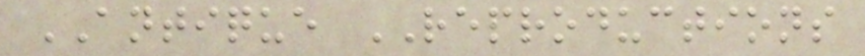ANTIQUE REPRODUCTIONS
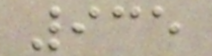935
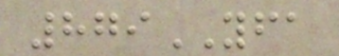879YFA
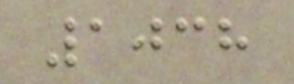1038
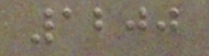1200
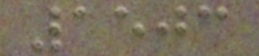1503
